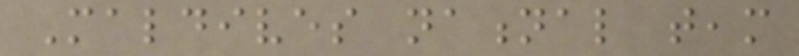Maldives national team
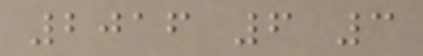2016 6 3
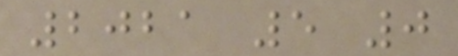2021 5 0
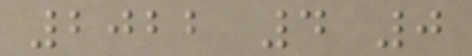2022 4 0
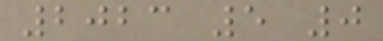2023 5 0
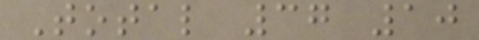Total 37 10
